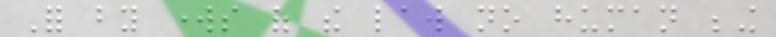For by works of the law no human being
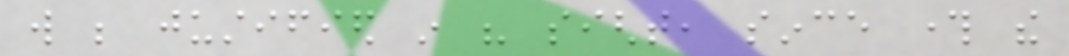will be justified in his sight, since through the
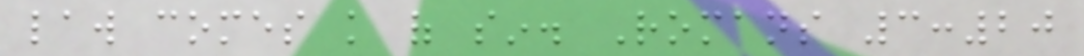law comes knowledge of sin. Romans 3:20
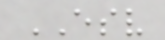ESV
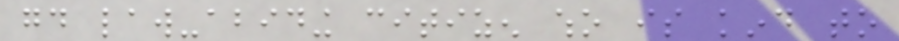good law-abiding citizen who is kind to
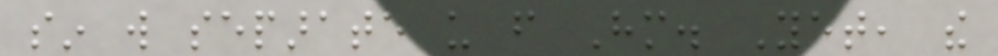sin will separate us from Him. Yet, the
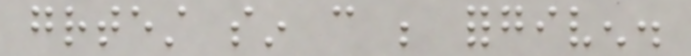greatest sin can be forgiven.
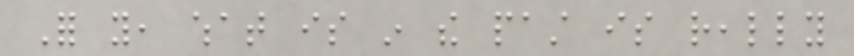For you, what is in the past is really
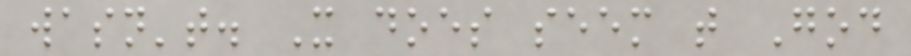wasn't. It does seem that God
